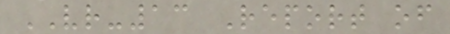VR-13 Report of
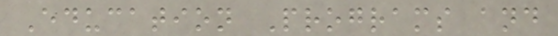Education Programs and
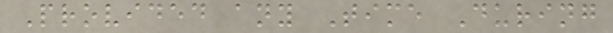Provided any Time During
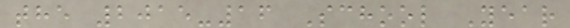the 2015-16 School Year
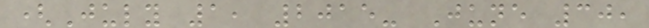(July 1, 2015- June 30,
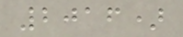2016)
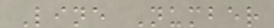Line Number
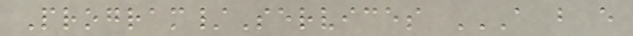Program/Services A B E
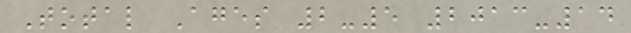Total Ages 2-5 2013-14
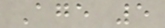Age 5
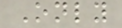Only
